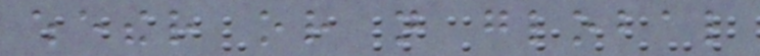whether or not global
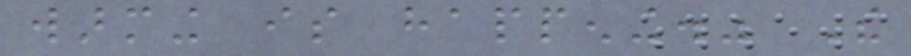warming is happening." The
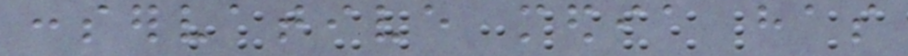conservative media has
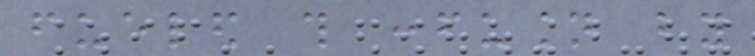fueled this confusion by
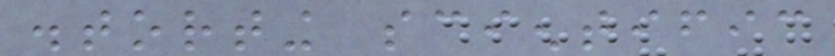distorting scientific
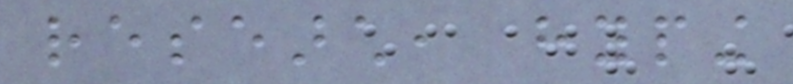research, hyping
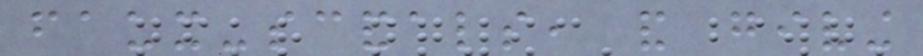faux-scandals, and giving
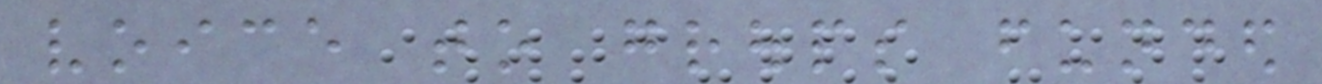voice to groups funded
